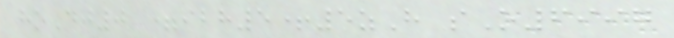hoDj0 =ibh5+5zH sO6997
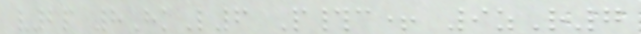v2p 8HkL6 P#c+ 9zR7
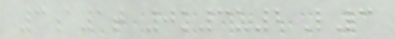3a1t 0k3u2L3
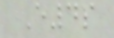E4s
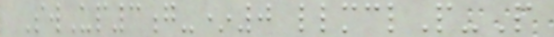SwUp3g-*0 llmclP-P
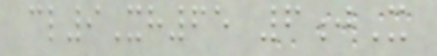cl9Xh65 6jX
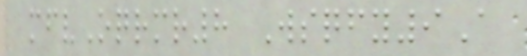mfvOqrmr8 Wsqfy9A
